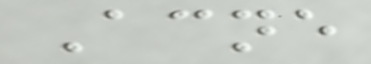Acne
